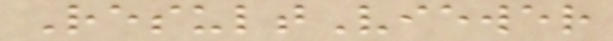ResultViewer
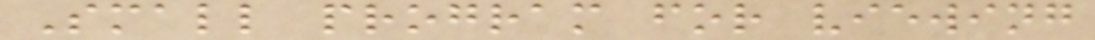Small program for viewing
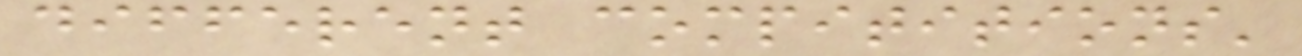different compititions'
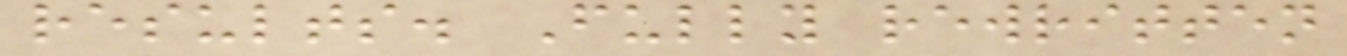results. Fully rewritten
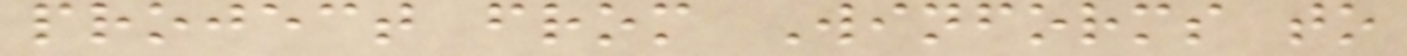project from Winforms to
